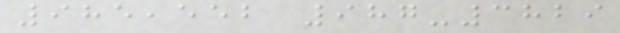985,552 987-3829
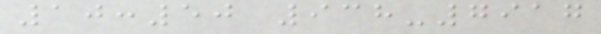10:50 938-7917
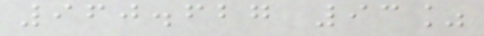960.627 93%
